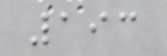193
